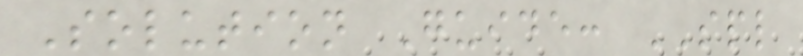Solution Guide: SPL
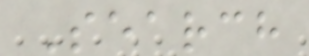Search
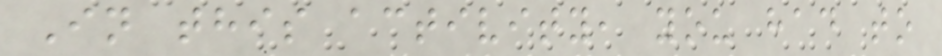In this activity, you had to
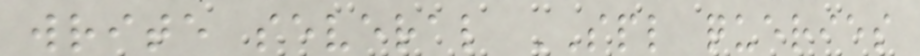write several SPL queries
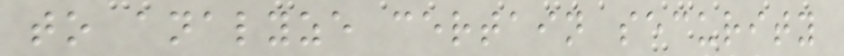to analyze certain security
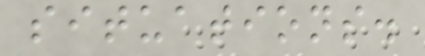situations.
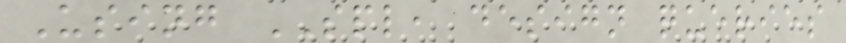Using SPL, design queries
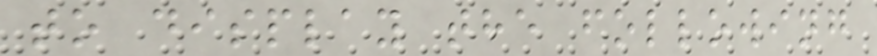to display the following
